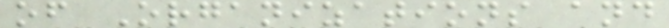of Organizations and
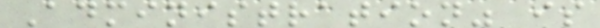Administration" is
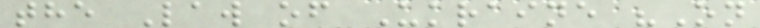the Law of Ukraine "On
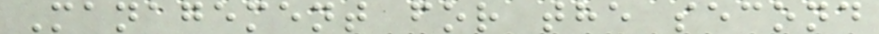Management for the second
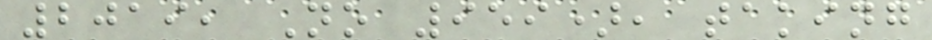2019, No 959), taking
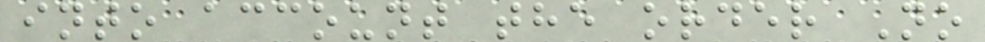into account the order No
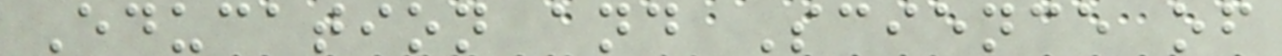Education and Science of
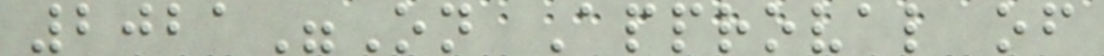2021"On Approval of
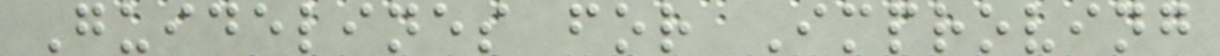Guidelines for Improving
